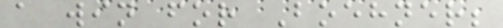a win for Boehner;
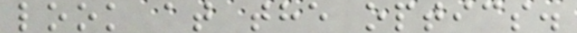look at the optics.
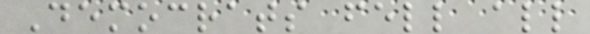Democrats fell all
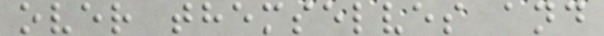over themselves and
